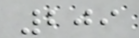209
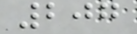207
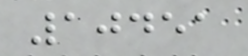10451
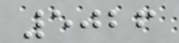5026
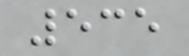535
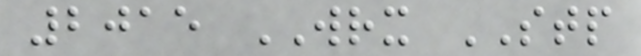2015 WRX STP
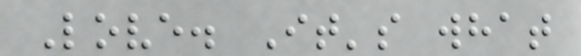Love. It's what
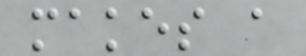makes a
